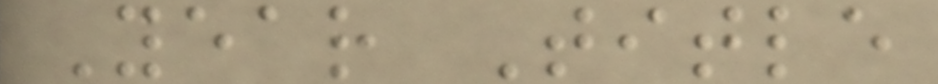Year Title
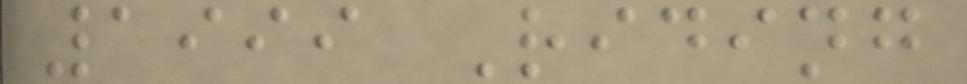1999 Riding
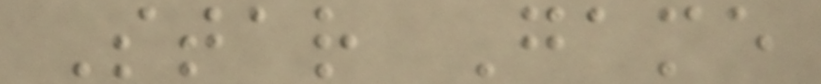Star Game
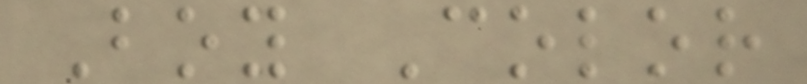Boy Color
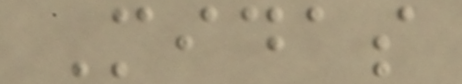Midas
